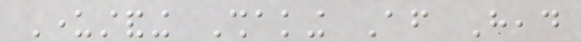Understanding Shaking After Head
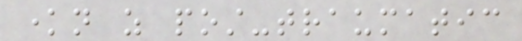known as post-traumatic
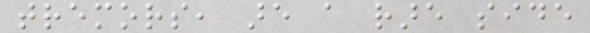tremors, are a rare side
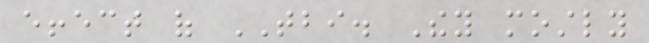effect of TBI. They mostly
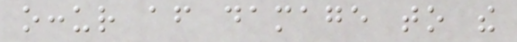occur after damage to the
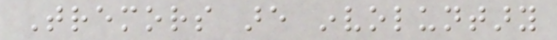Tremors are involuntary
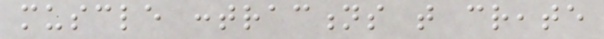muscle contractions that create
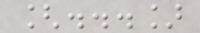[...]
